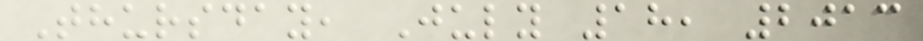Thursday, July 18, 2013
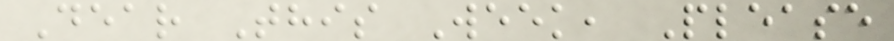Dear This Week, Please
